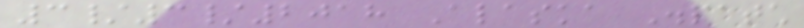3/3/2018 Alaska Dispatch
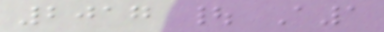2017 | A1
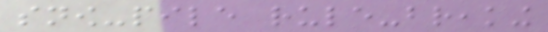snow-pile rule-breaking
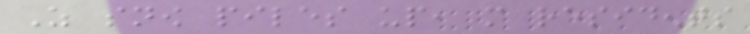As snow piles up, more residents
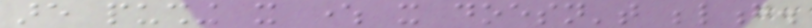are pushing it where it doesn't belong.
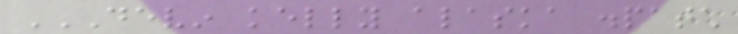DEVIN KELLY ALASKA DISPATCH
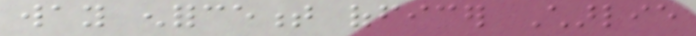way enforcement officer Charlie
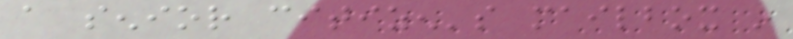a senior citizen's mailbox in
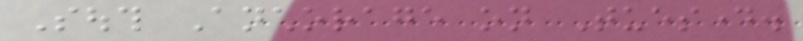South Anchorage on Tuesday.
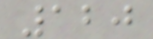120
